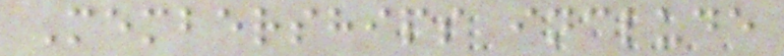Memberships include
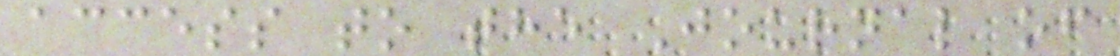access to the Journal of
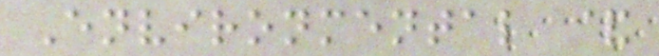Environmental &
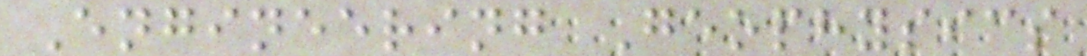Engineering Geophysics
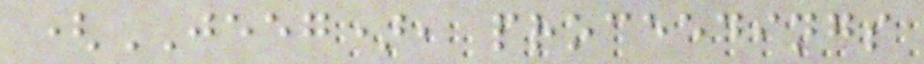(JEEG), proceedings
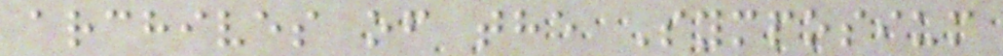archives of the Symposium
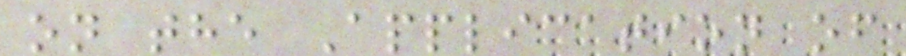on the Application of
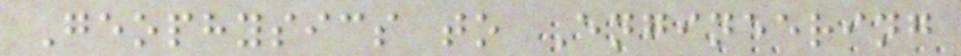Geophysics to Engineering
